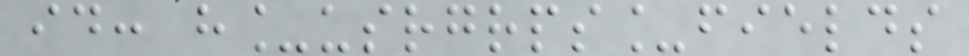id: h_usrgrps_fields
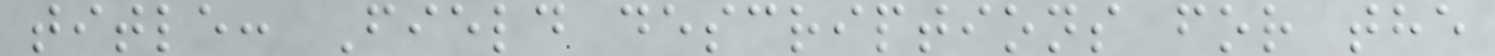title: Field descriptions for the
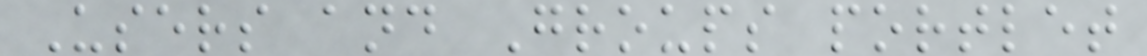Users and Groups portlet
